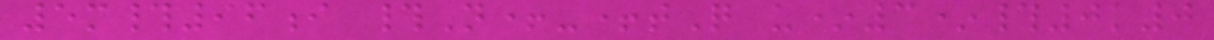5m#96i #N+-+tQ u*3*#0k0
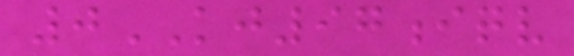0KJ97iqv
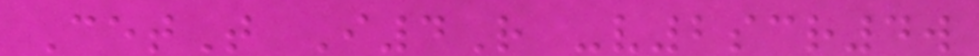CetT I4R -v2scr4w
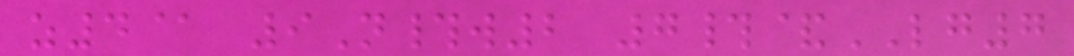z4@ 9N#w2 7#&LG7
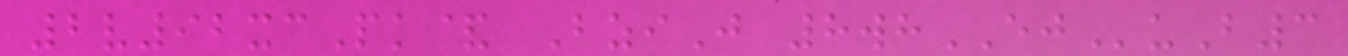2v92xcPk& BziJ 8whEJuB3
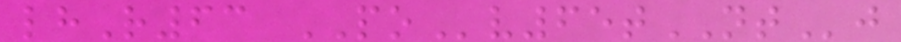lhR63 POv65tNTj
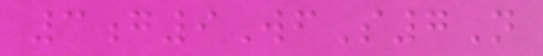3g9WfS7N
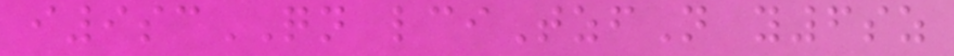i9scQN lciTzfN y6sz
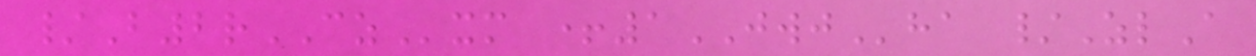/B2rCZxm +1JWJha /ZlA
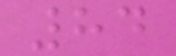84
